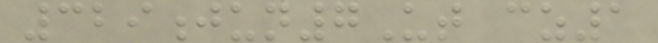329jun7Ut cz1
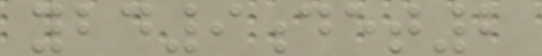ybd9det2
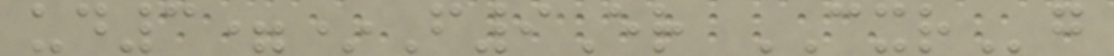ud3=*F9Er CXRg
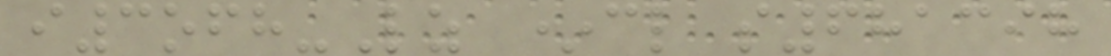i3ofh-Lz *cl s681398
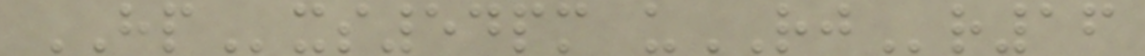HPxs54pm uRJr16
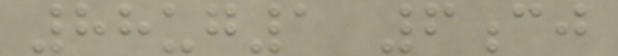88ug1 6cj
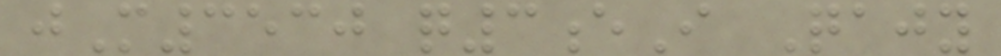jM3530 q3eI Qajy
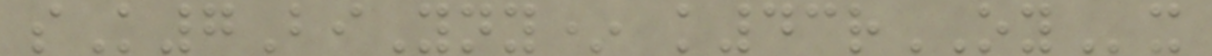sK7BiYny* k43rOYx
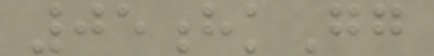05hkGg
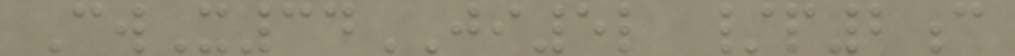CwX34JI5l /p2c
